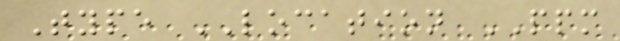Type LOCATION PPM
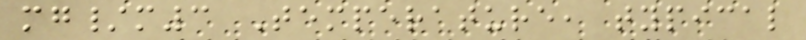mg/m3 Temperature, typical
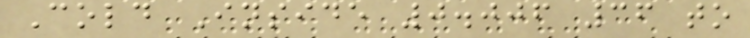Cold Inside 0.006 36 to
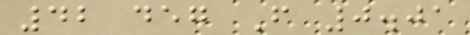42 deg F 0.01
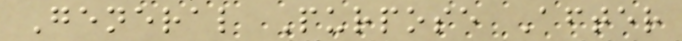General Purpose After
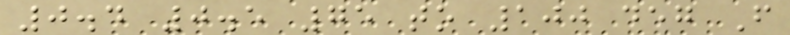0.4 0.5 75 to 100 deg F
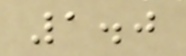1.0
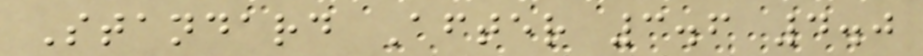Standard After 3.6 4.0
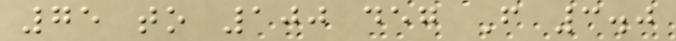75 to 100 deg F 3.0
